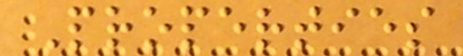Properties
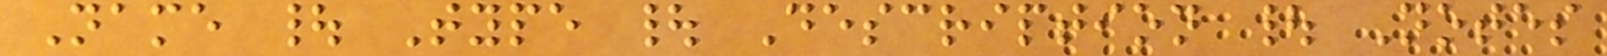Name | Type | Description | Notes
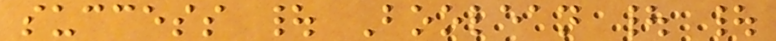success | Boolean | |
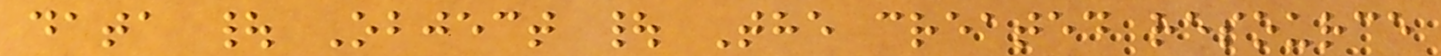data | Object | The created resource
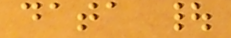data |
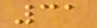31
